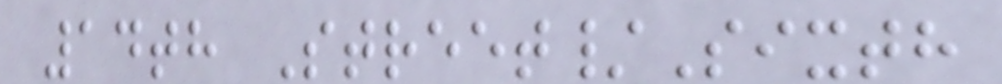14th Street/Sixth
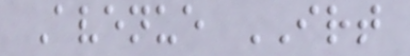Avenue IRT
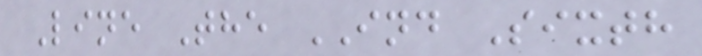Line The IND Sixth
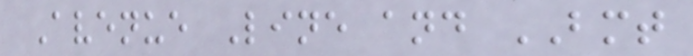Avenue Line and BMT
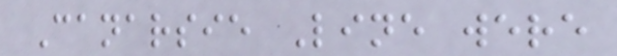Canarsie Line were
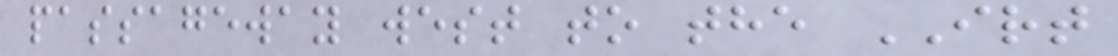passageway west to the IRT
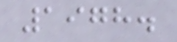1978.
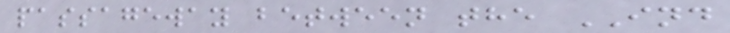passageway between the IND
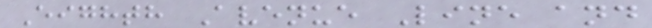Eighth Avenue Line and
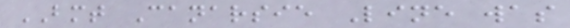BMT Canarsie Line was
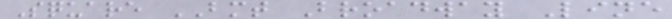Square BMT Broadway Line
